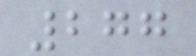277
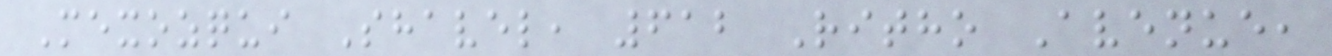Mexozqui Shavel, 612 Ritho Avenue,
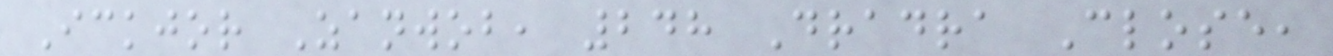Ickjor Zanwob, 248 Dradra Close,
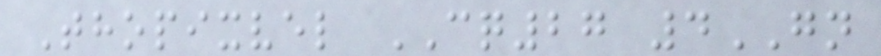Thopixvel CQ27 4GN
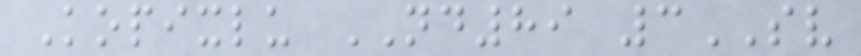Kopixlu ND89 3SV
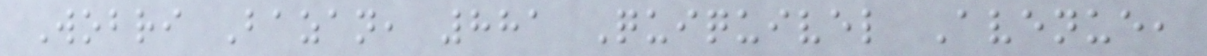Wobri Bazan, 881 Quiquivel Avenue,
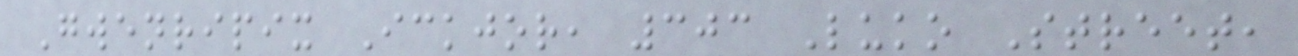Gwenripix Ickjor, 303 Luko Street,
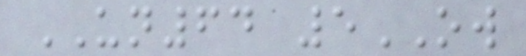UN64 5OW
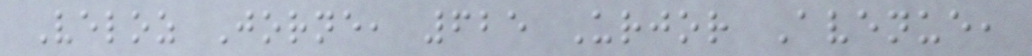Veloz Jorne, 625 Urjor Avenue,
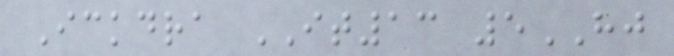Ickdra IT13 5HJ
